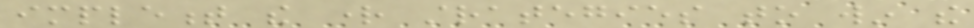implement the right strategies to win the
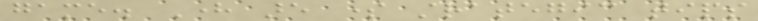game. Here are some strategic tips
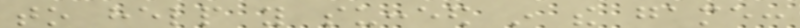to help you succeed in the game:
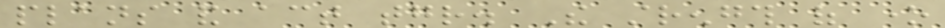plans and act together. The strength of one
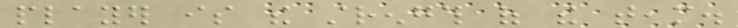player is the strength of the team.
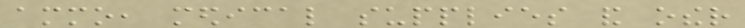ammo, medical supplies and other
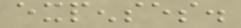expenses.
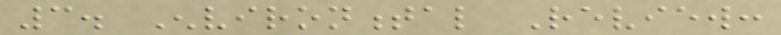3. Environmental Review:
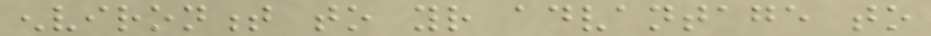environment to your advantage to
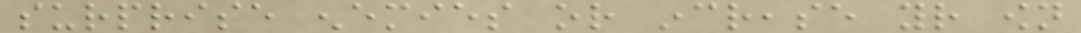surprise enemies or increase your own
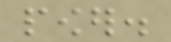power.
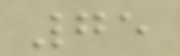75
